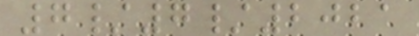7/7/2021
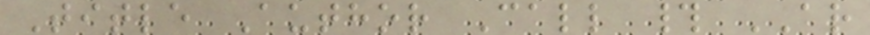Title Author Call # AR
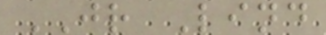JR Lind
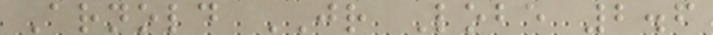Arnold JR Lobe 2.6
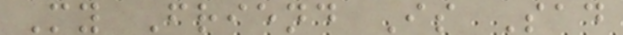My Friend Is Sad
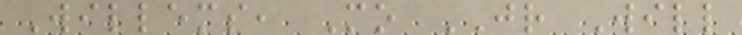Willems, Mo JR Will
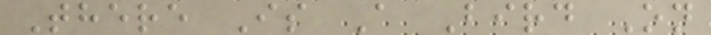There Is A Bird On
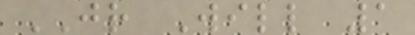JR Will 1
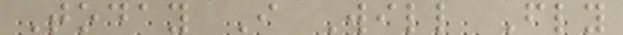Today I Will Fly
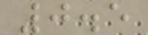0.5
